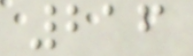216
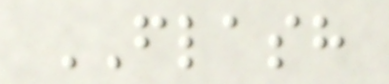FLASH
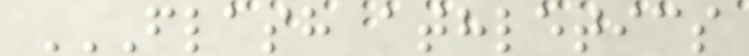FLASH ATHLETICS
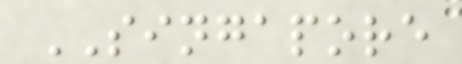SINGAPORE
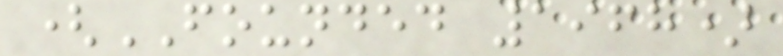(FOUNDED 1968)
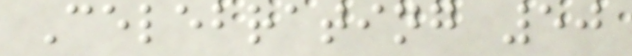Celebrating 50
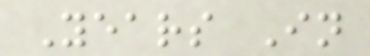Years In
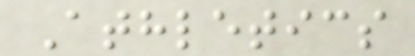Athletics
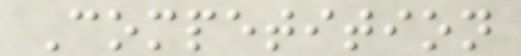Competition
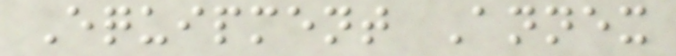Equipment Annex
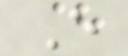E
